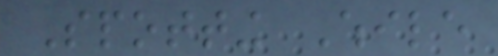Spotting While
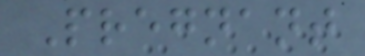Pregnant
